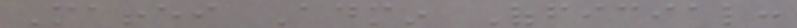Maffei Admin Official:
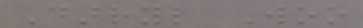Darryl Woo
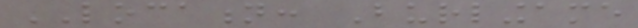LOCATION: Burlingame
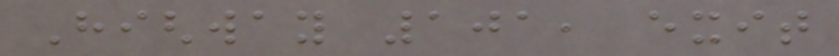Highway 101, exit
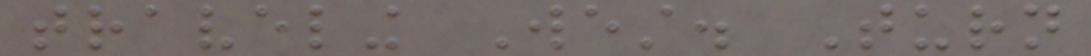traveling West. Turn
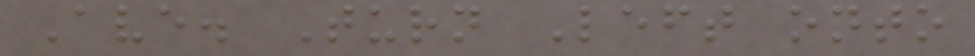Ave. Turn Left onto
